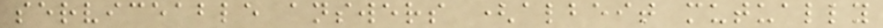serviceable answers (albeit mutually
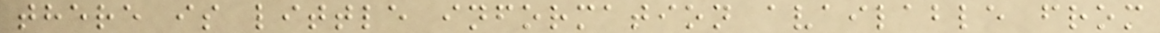there is little information available from
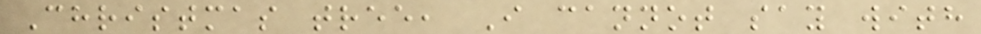Christmas tree, I cannot say with
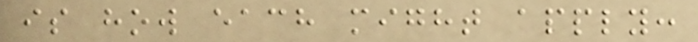is how each might apply:
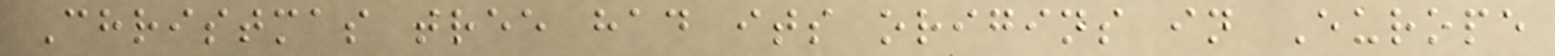Christmas tree had its origins in Europe
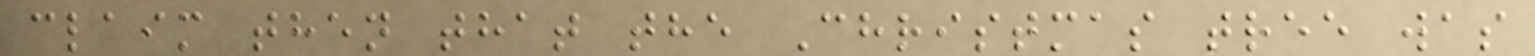claim then that the Christmas tree was
